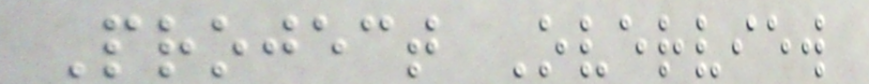Project Overview
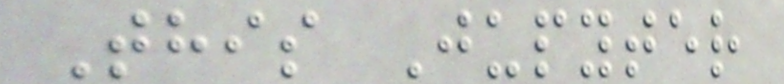This Jupyter
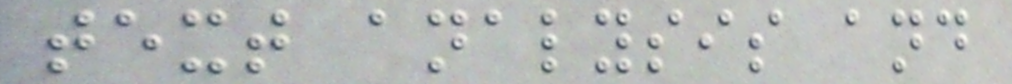text analysis and
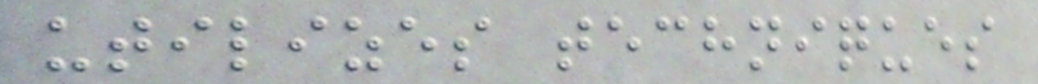utilizes techniques
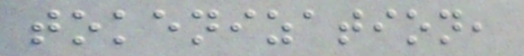tokenization,
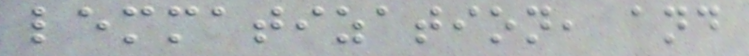lemmatization, and
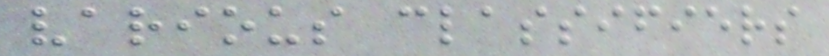various classifiers
